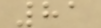81
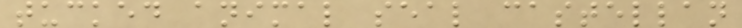tucked animal seal castellan
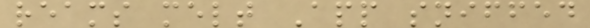reams melt App sniffed
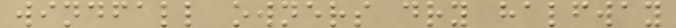windfall owners dry halfway
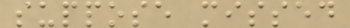suppose missed
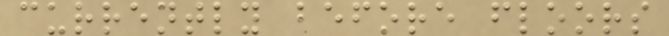currently before floors
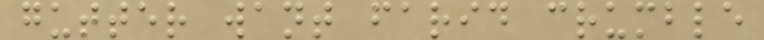gutter want farid crumble
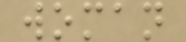woman
